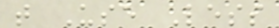that Use Less
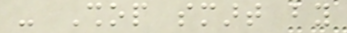- Shop smart by
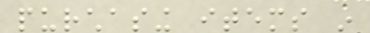purchasing items in
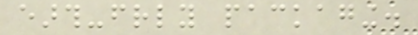earth-friendly packaging.
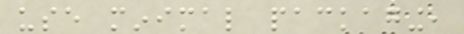use minimal packaging,
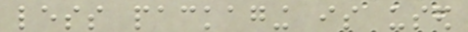less packaging is used
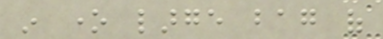in one large bag of
